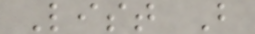List B
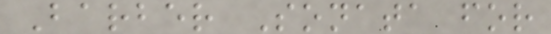Barber Sonata for
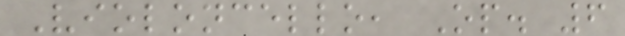Violoncello, Op. 6
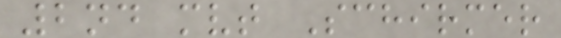2nd mvt Schirmer
